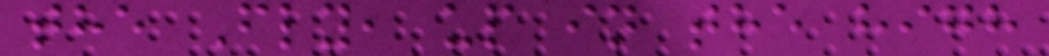the Fly, up in the high
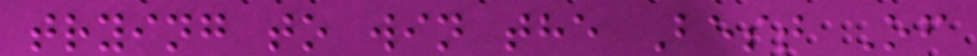trying to win the Best Of
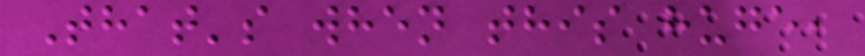That's when this huge,
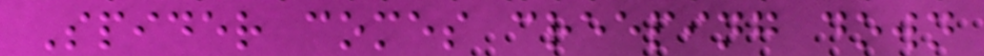Spider comes creeping down
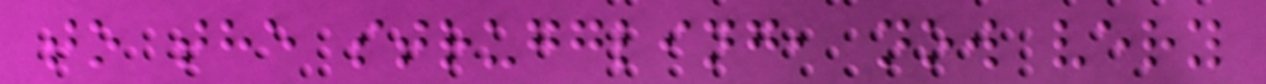to the struggling, now very
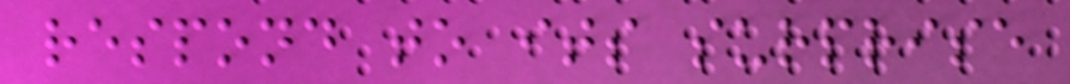respond to its surprise
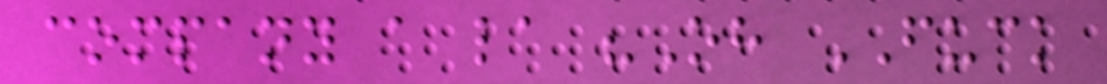company a la "Oh FUCK
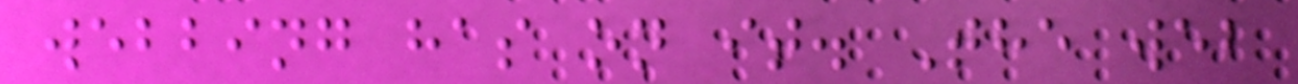webbing has on it. The web
